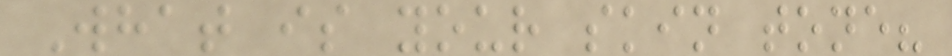What is your skin tone?
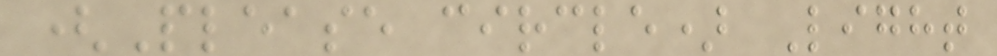(Please circle) Light
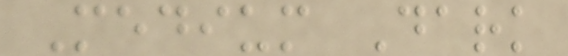Medium Dark
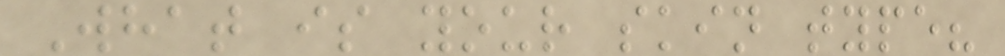What is your skin type?
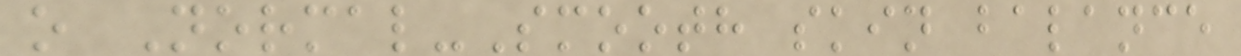o Normal-Smooth skin balance
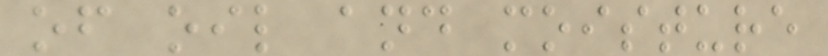of oil and moisture
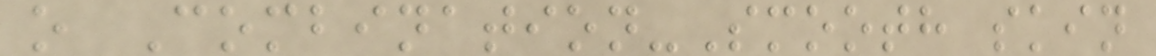o Combination-Smooth skin
